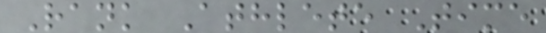Rank Athlete Time
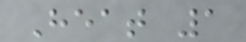Heat 1
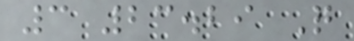3 23.29 Q
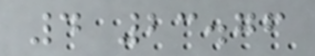4 23.76
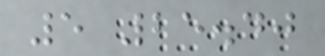5 25.40
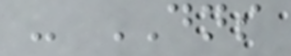- DNS
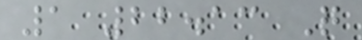1 22.13 Q
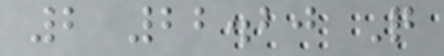2 22.20 Q
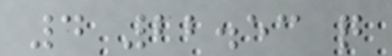4 22.53 q
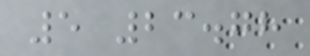5 23.78
